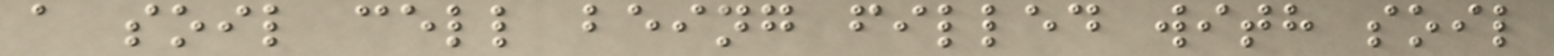a soil cell being filled with soil
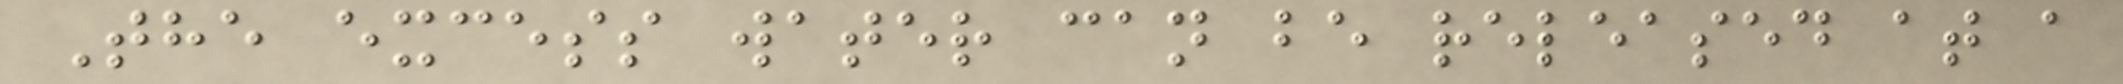The excess water can be released at a
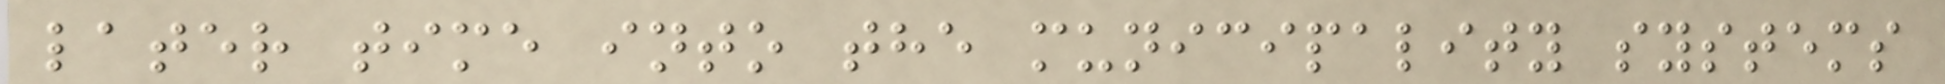later time into the municipality systems
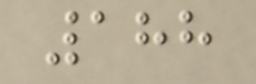188
